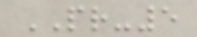PR-5
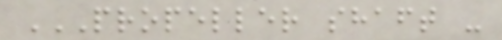PROPELLER SHAFT -
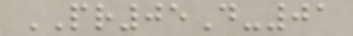PR05D-01
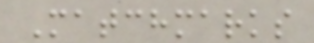Matchmarks
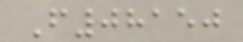F08150
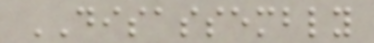DISASSEMBLY
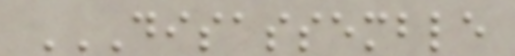DISASSEMBLE
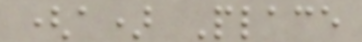(a) Place
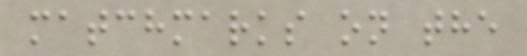matchmarks on the
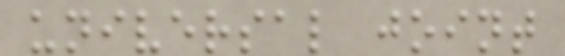universal joint
